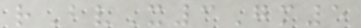rBvX3Gm5
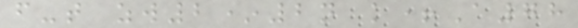f-t zw2*2n k+A78
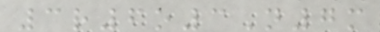3r6o3N7m
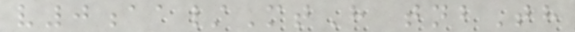v0aa/MtH tnbTh
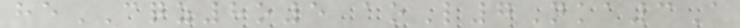heCQZ8o5 aoL7Nka3A
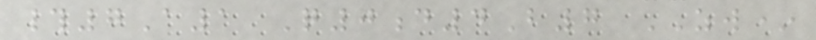#7A1 Q0d4B7 ZW*
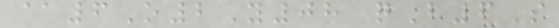@6O2Y08 qB6S
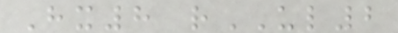Hx8 rUL2
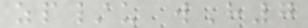zp/u wH7
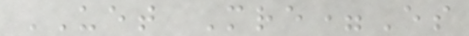UET Mre=Es
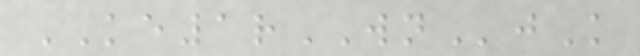KE1rWNjK
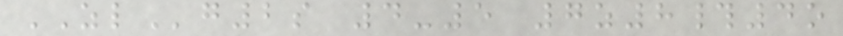ZLg2s 4-5 7z8#4o
